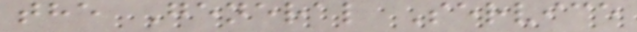the General Service
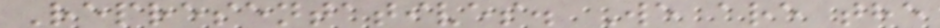Representatives. We are the
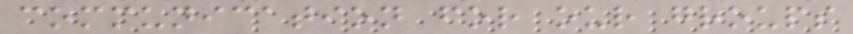communication for our groups
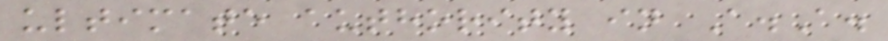ultimate authority in A.A.
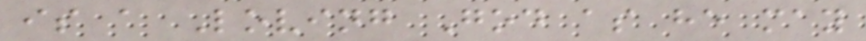is a Loving God as he may
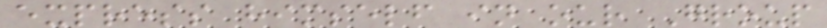express himself in our Group
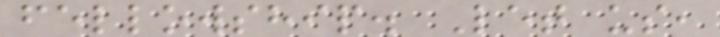fellowship. Let us,
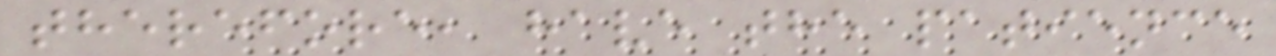therefore, have the patience
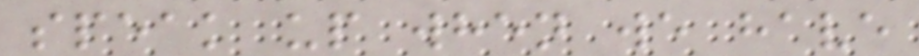speak up when we have
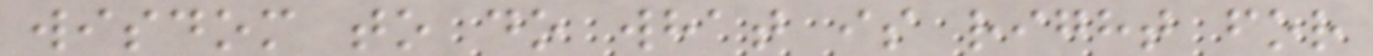wisdom to do what is right for
